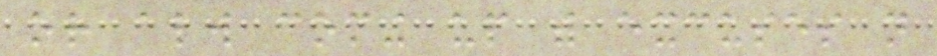or always coming up with excuses not
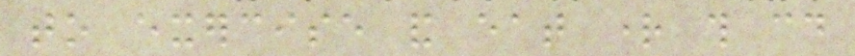to exercise and eat right this could
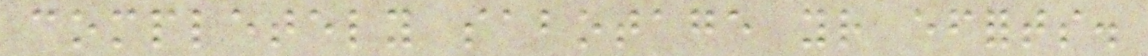completely sabotage your efforts.
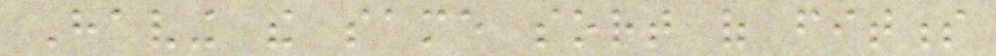Having the same sort of fitness
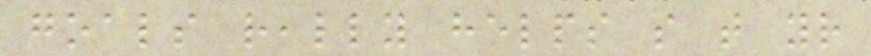goals really helps so that your
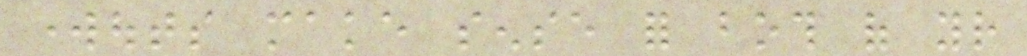workouts make sense for both of your
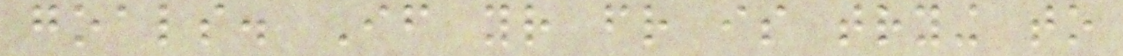goals. If your friend is trying to
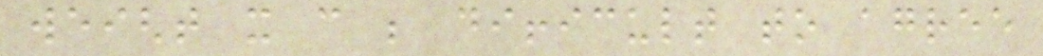weight it can be difficult to agree
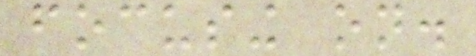focusing on.
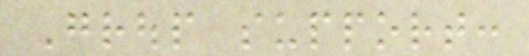Group support:
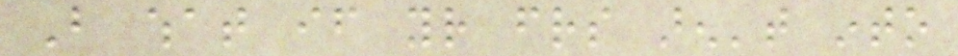But what if your friends aren't into
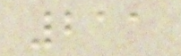211
